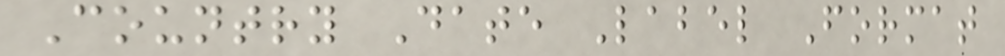Country Date Label Format
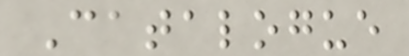Catalogue
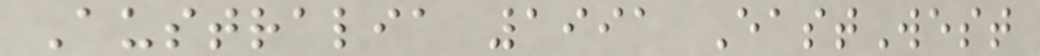Australia 1991 EastWest
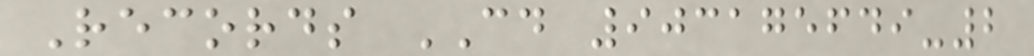Records CD 903175649-2
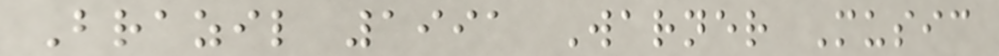Brazil 1991 Warner Music
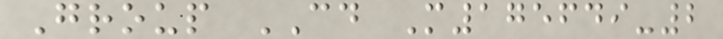Group CD M175649-2
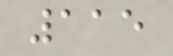115
